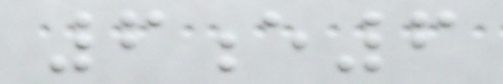6e6
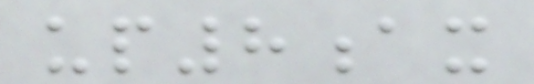up8ax
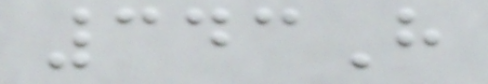343H
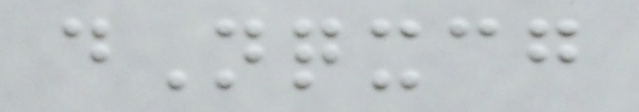dNqxcg
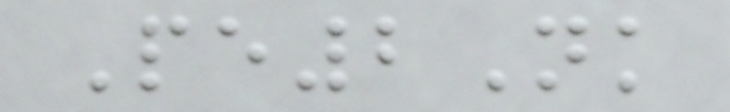Pe2Nk
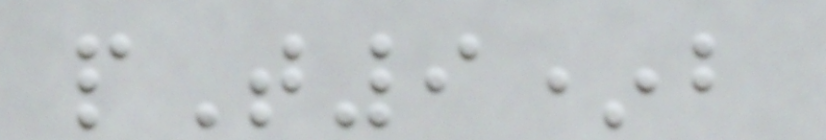pT9*b
